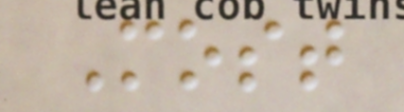Most
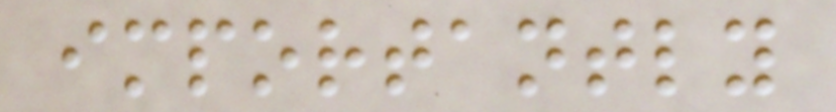importantly
